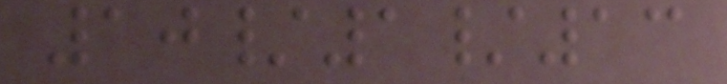10/1/13
